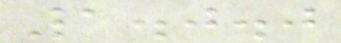1.0.0
